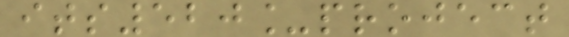its520_project
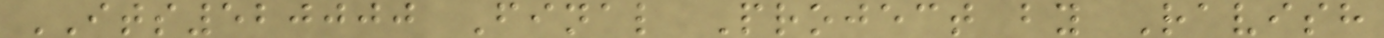ITS520000 Final Project by Ravish
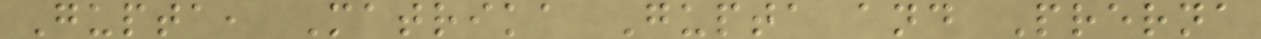Gupta, Matrika Gupta and Prerna
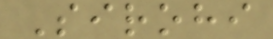Sirohi
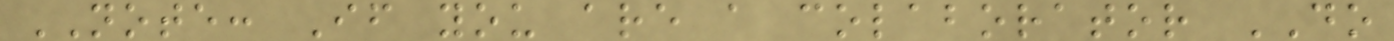NOTE: If you are a colaborator DO
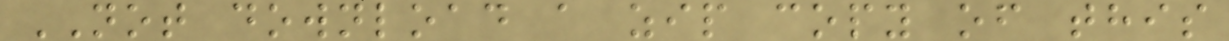NOT download a zip copy of this
